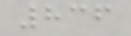836
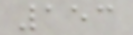153
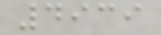4939
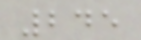245
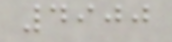4900
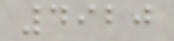4920
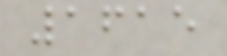1615
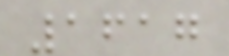1617
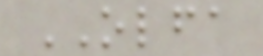OLFA
